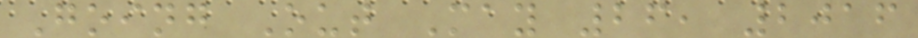Going Out May 26, 2016
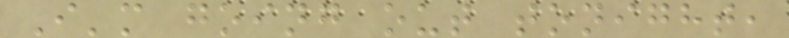I'm going out tonight,
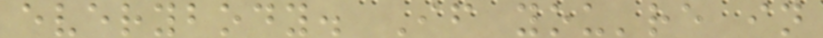everybody. If you're in
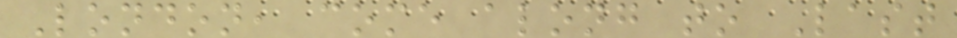London, come along to Last
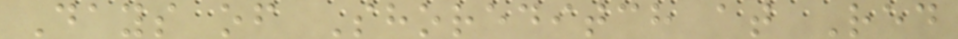Days of Shoreditch at Red
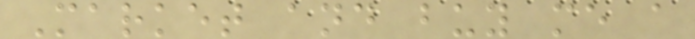Market and buy me a
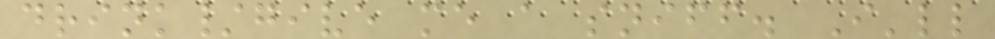drink/give me a sniff. I'll
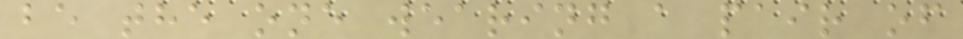be the one wearing a pair of
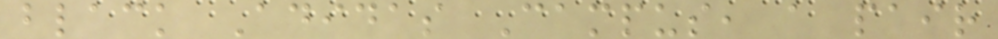black Adidas Campus, a pair
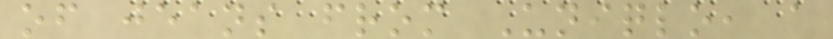of jeans from Uniqlo, a
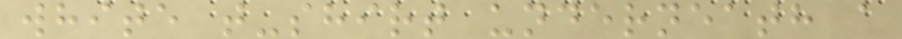white t-shirt underneath a
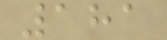181
